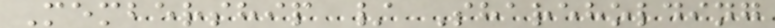Membership / Shareholding
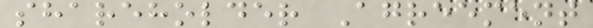shareholder Agreement
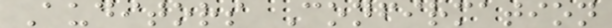Auditors Confirmation
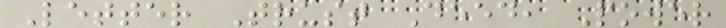Letter Trust Deed, Power
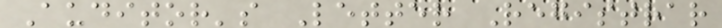Auditor's Letter Registrar
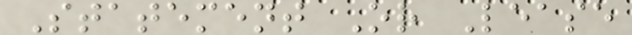Statement Or Lease
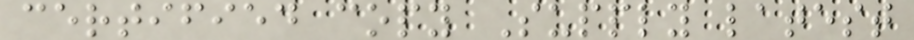certified copy Supply latest
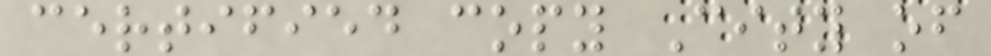certified copy City of
